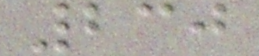230
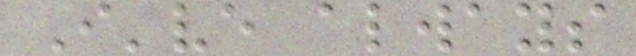I've always
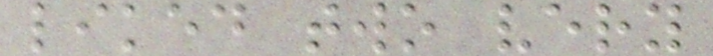liked two very
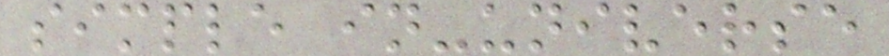simple in-universe
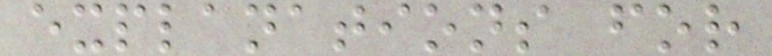explanations for
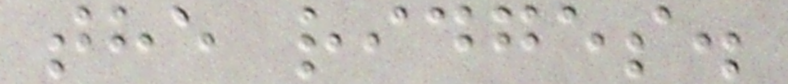the ridges.
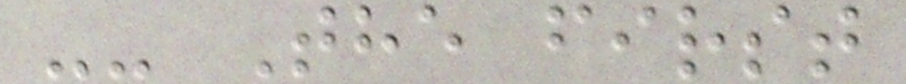-- The first
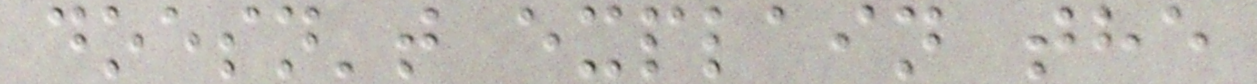doesn't explain the
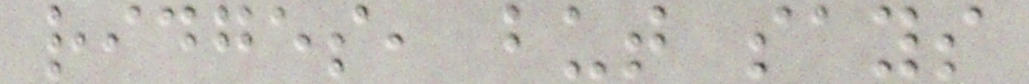ridges, but says
